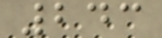243
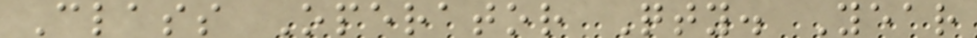Class Operator Qty. Year
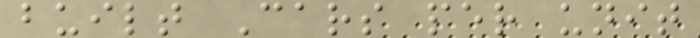built Cars per unit
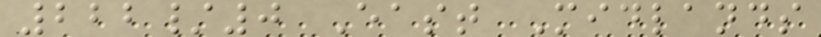222/0 East Midlands
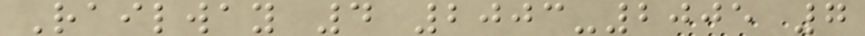Railway 4 2003-2005 7
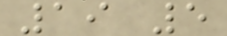19 5
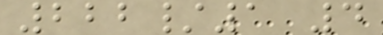222/1 4
